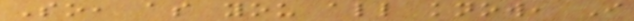So, as you all know, I
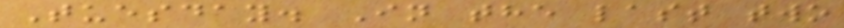Tuesday. In the last two
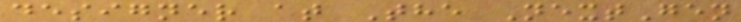designer at The NextGen
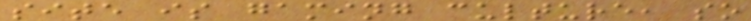site is gaming culture, so
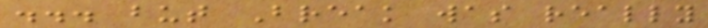... but Break was really
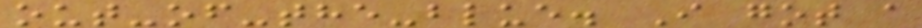out-of-the-blue. I got a
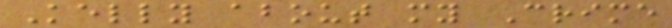Kelly about my Crime
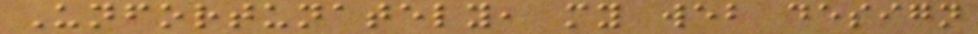Unfortunately, my web design
